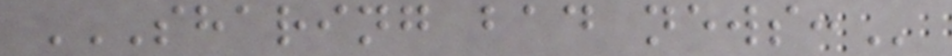SHARING BAD NEWS:
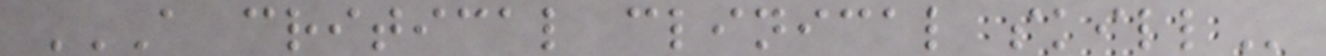A CRITICAL CLINICAL SKILL
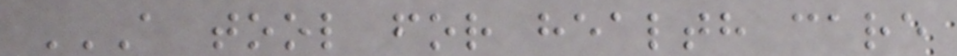A TOOL FOR HEALTH CARE
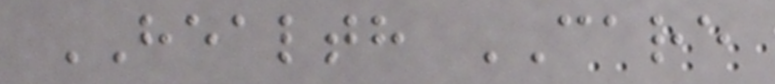HEALTH CARE
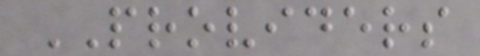PROVIDERS
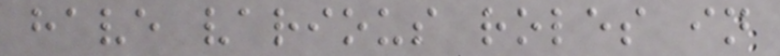have various roles in
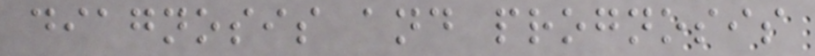diagnosis and prognosis
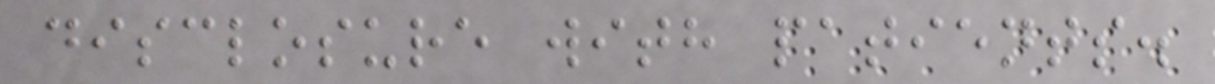disclosure with patients.
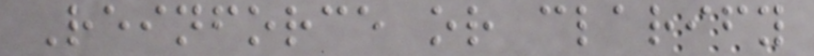Reinforce or clarify
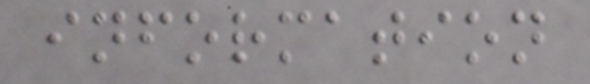information
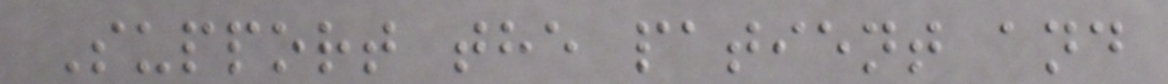Support the patient and
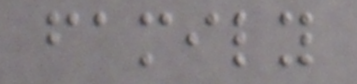family
